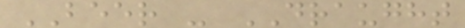BEER - DRAUGHT
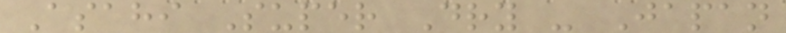Asahi Super Dry - Japan
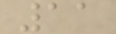11
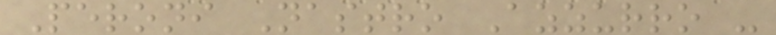Peroni Nastro Azzurro -
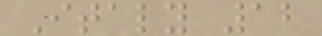Italy 12
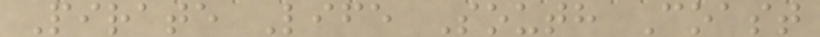Pirate Life South Coast
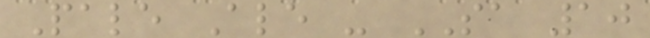Pale Ale - SA 10
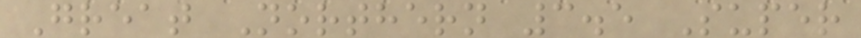Great Northern 3.5 Super
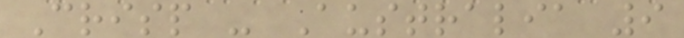Crisp - Australia 9
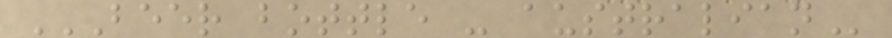BEER BOTTLE - AUSTRALIAN
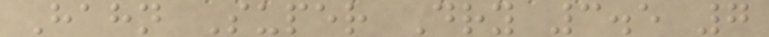Hahn Super Dry 3.5 7
